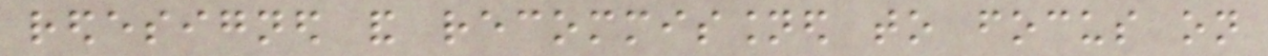redesigned and recommissioned to focus on
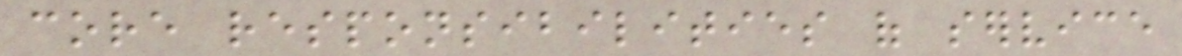core responsibilities of service
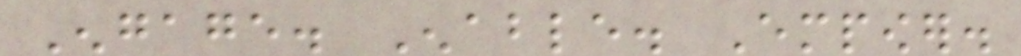Engage. Enable. Empower.
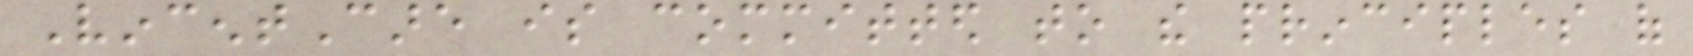VincentCare is committed to the principles of
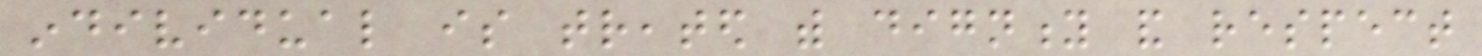individual is treated with dignity and respect
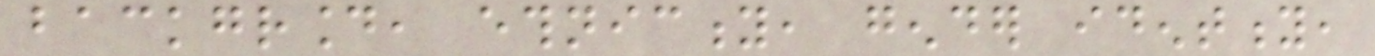background, ethnicity, gender identity,
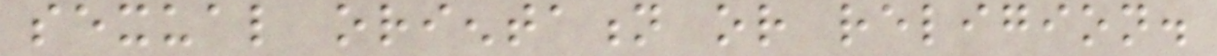sexual orientation or religion.
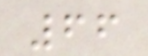66
